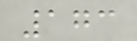173
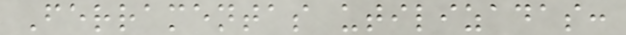Ferramentas utilizadas:
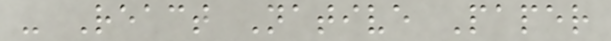- React Native Paper
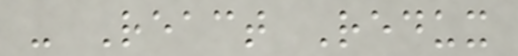- React Redux
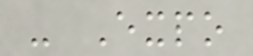- Expo
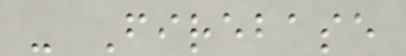- Firebase
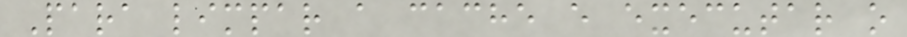Para limpar a cache e executar o
